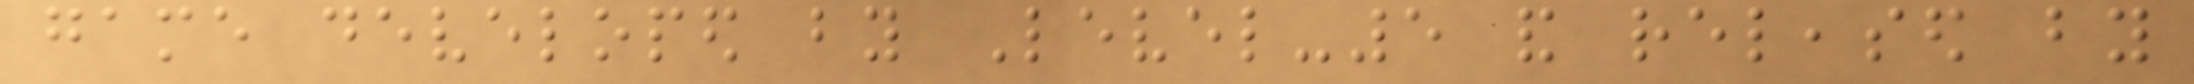game developed by Level-5 and released by
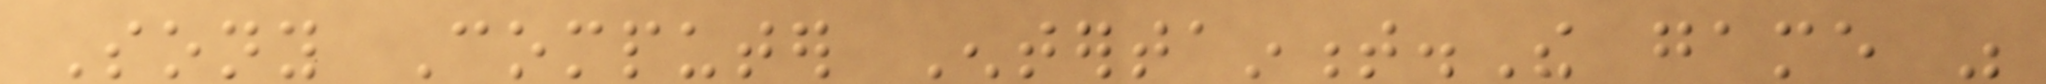Sony Computer Entertainment.The game was
